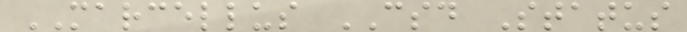MARCELLUS CSD Status
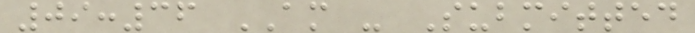09:36 AM - Submitted
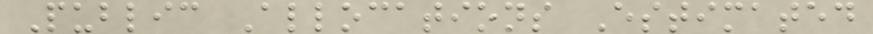Public Allocations Estimated
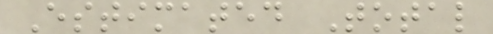Estimated Total
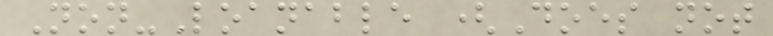Non-Loanable (Does not
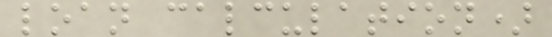loan calculation)
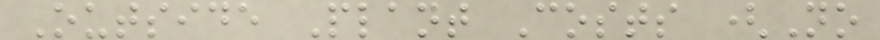Outside Plant Costs (No
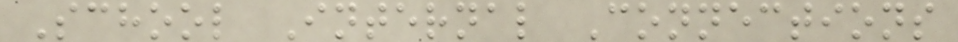School Internal Connections
